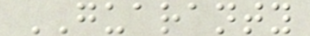GUARANTY
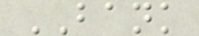BANK
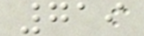719
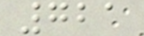721
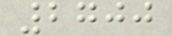2700
